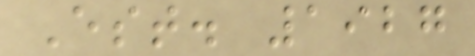Est. 1927
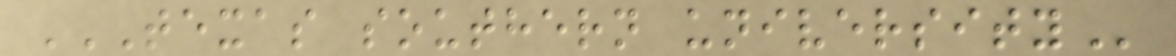TEXAS SOUTHERN UNIVERSITY
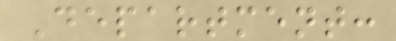Department:
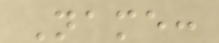Name:
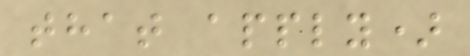that apply)
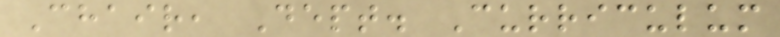Chair, Dept. Curriculum
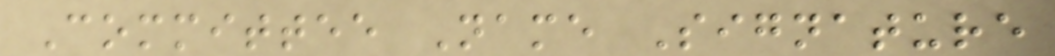Committee Name Signature
